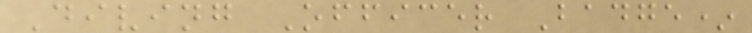Diving Officer Badge*
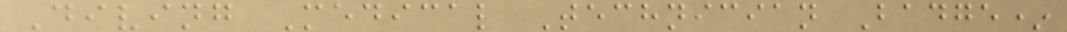Diving Medical Technician Badge*
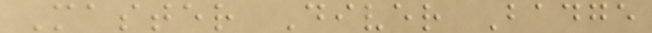Master Diver Badge
